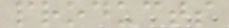products
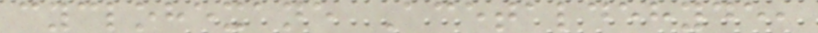cyclohexane Acetaldehyde,
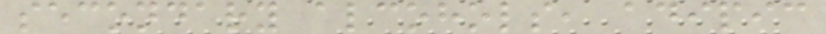secondary alcohols, adipic
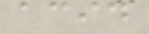acid
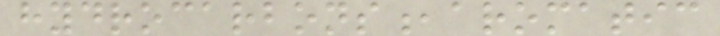hydrocarbons,aromatic
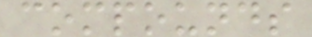compounds
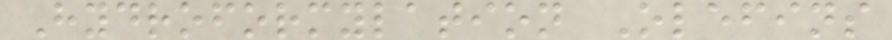Hydroformylation Olefins
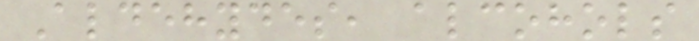Aldehydes, alcohols
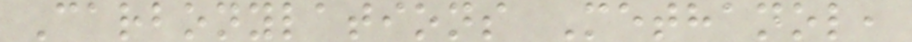Carbonylations Methanol,
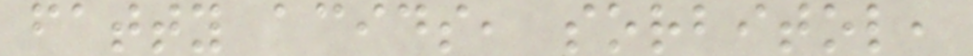fatty acids, sorbitol,
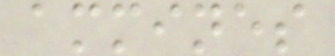ammines
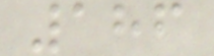186
